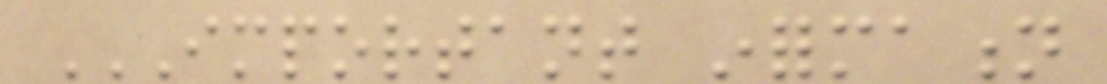IMPORTANT INFORMATION
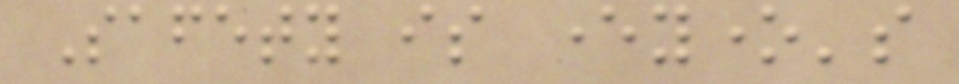Safety is everyone's
